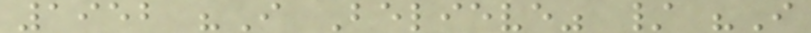1952 "I Believe" / "I
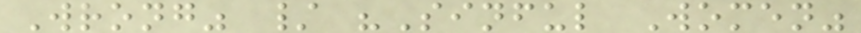Wrong" / "Sinful Women"
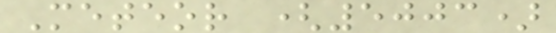Meteor (5003)
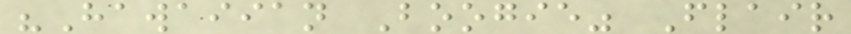"Hawaiian Boogie" Flair
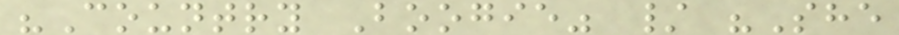"Country Boogie" / "She
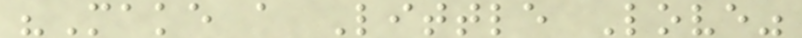"Make a Little Love"
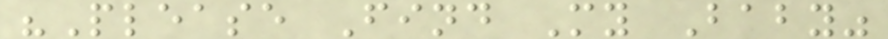"Please Find My Baby"
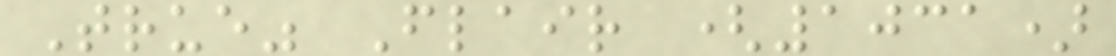True" Flair (1031)
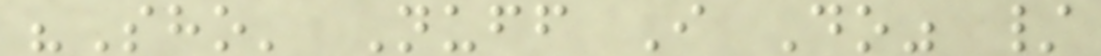"Sho' Nuff I Do" /
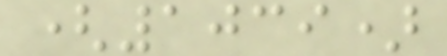(1039)
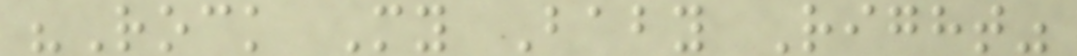"Rock My Baby Right"
